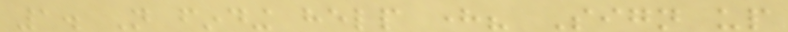1. Not finding help here? Sign up
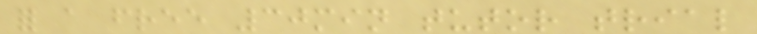for a free 30min tutor trial
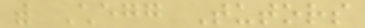with Chegg Tutors
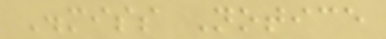Dismiss Notice
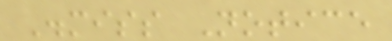Dismiss Notice
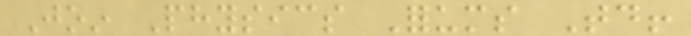Join Physics Forums Today!
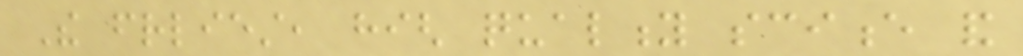The friendliest, high quality science and
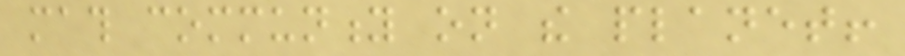math community on the planet!
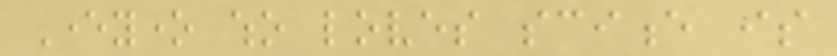Everyone who loves science is
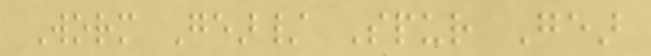Worm Gear/ Spur Gear
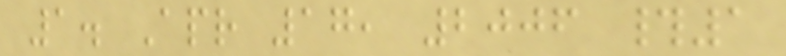1. Apr 17, 2006 #1
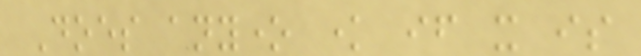Does anyone know if it is
